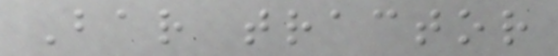Bar tractor
